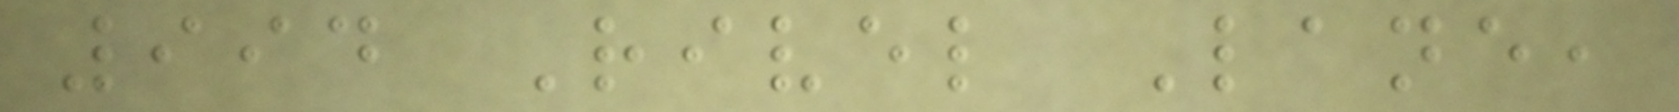994 Rivel Lane,
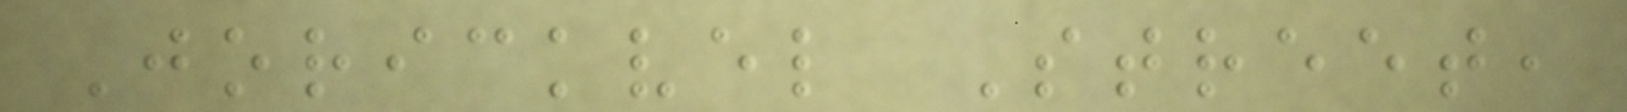Jorickvel Street,
